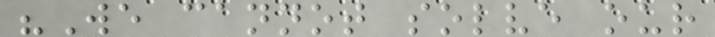"We cannot solve our
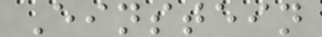Einstein
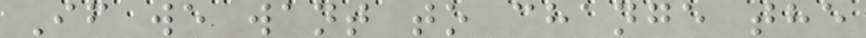If we want to change the
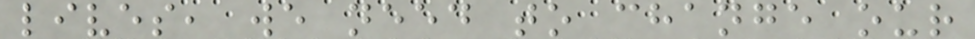lives, we need to change our
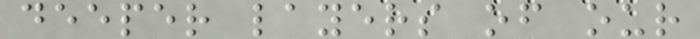deeper layers of our
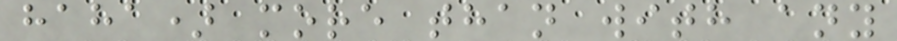haha) more than with any
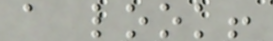a look!
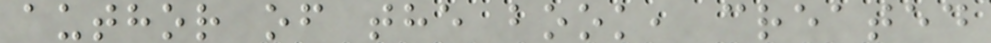author of the book, created
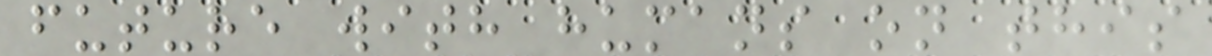future with humans on this
